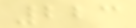223
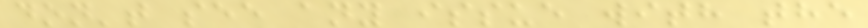don't see any issue with the
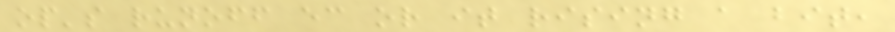op's runoff ec or it rising a bit,
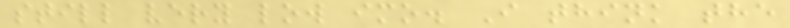still very low imo. I think the
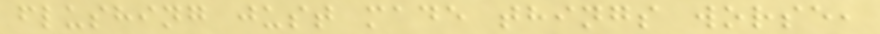flushing just made things worse,
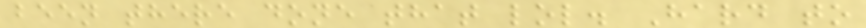been there done that lol. Hard to
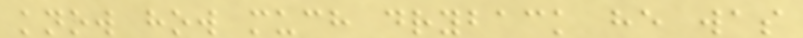know how much dryback he was
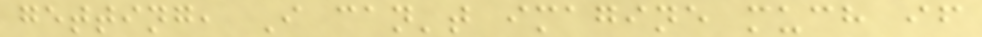getting, I can't imagine much if
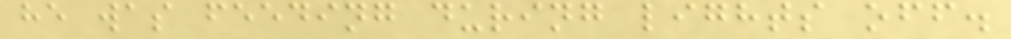he was feeding during lights off.
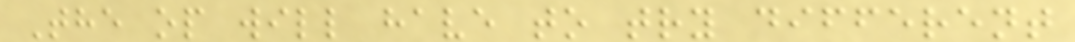The op will have to try different
